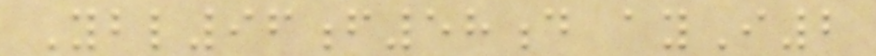Ybl96f58d ayI2
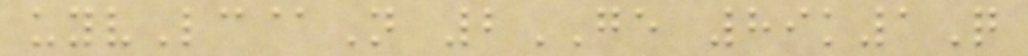uyvLc@N 2GE 89k1Q
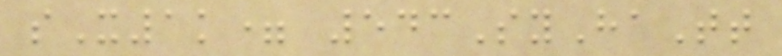sX1k= 543SyHaTt
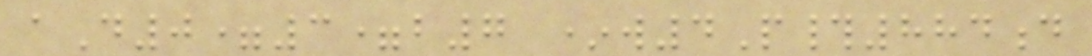aD0=3=b7 *w4P#884d
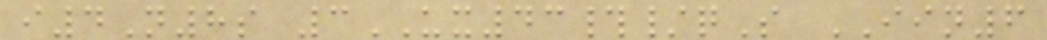i4N8s 3UX43#/qS IIN6
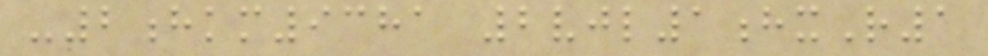-2hkm9381 2vjl1hxR1
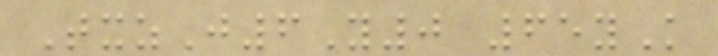TxzJ6Y0 65yK
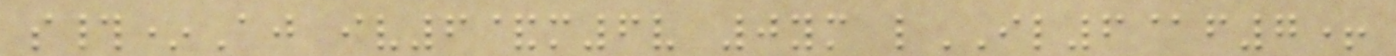s#*Aj iv6&m6v 0ym lIL6@f7+
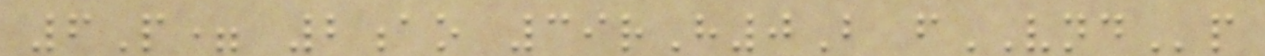6P= 2ao 39rH0B fVNDp
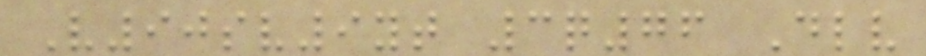V90sv9yt 3q76 Dlv
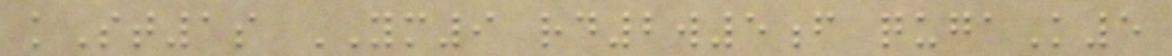kSt1s YM9 rd2w5f qugaK5
